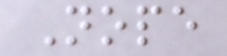Nope
